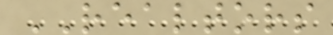REALTORS
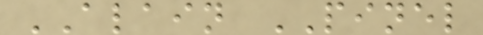ALAIN PINEL
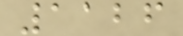1126
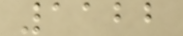1122
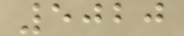5020
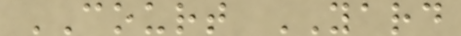COURT YARD
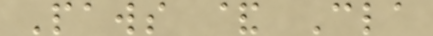Paws & Cla
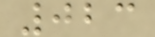023
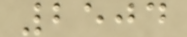2504
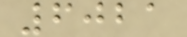6021
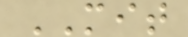MIT
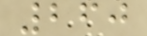260
